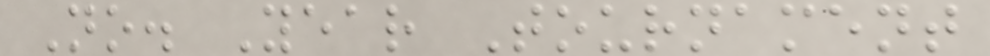No. Year Tournament
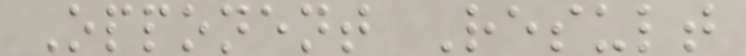Opponent Result
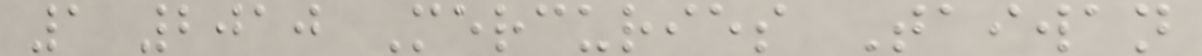1 2010 Mercuries Taiwan
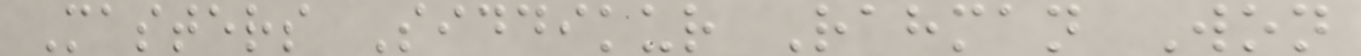Masters Siddikur Rahman Won
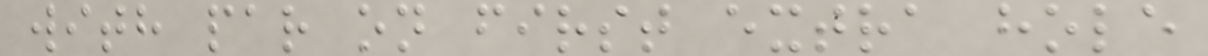with par on first extra hole
